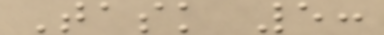Task 5:
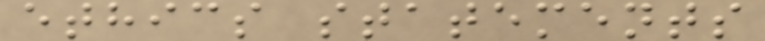ethics statements
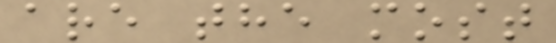are the most
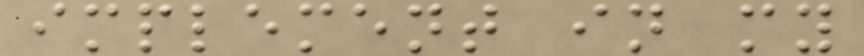implement in my
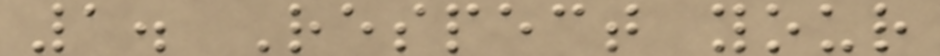1. Respect your
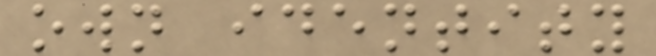own identity
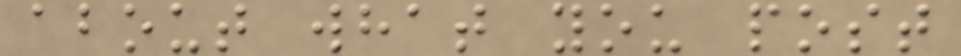about what you post
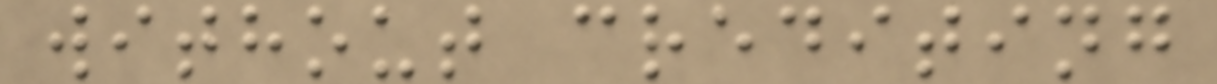without crediting
